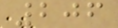206
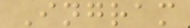Ingram
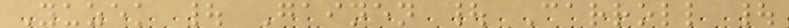Yuzek | Gainen | Carroll |
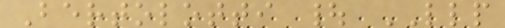Bertolotti | LLP
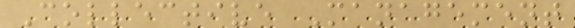Collective Management
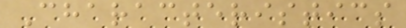Characteristics
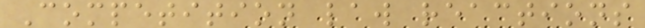Competition law reactions
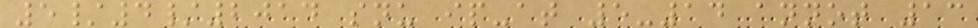5/4/2014 snu ip-at 5-14 annot 13
